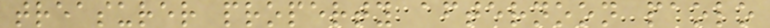treasurer property afternoon paolo
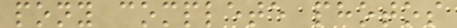pony complete photos
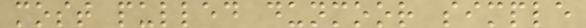most pulled dunmoor simple
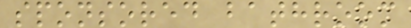sponsored bathroom
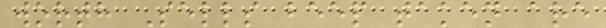worth Sells beep taken are
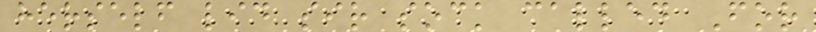herself lid sir sock called For
